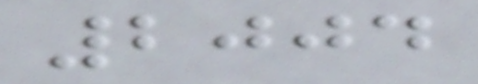2004
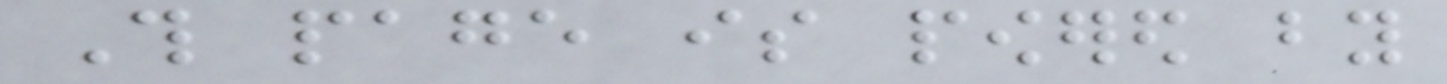This page is powered by
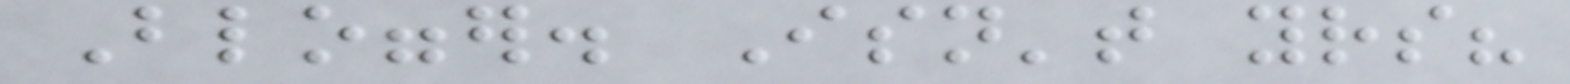Blogger. Isn't yours?
